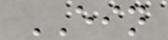EIN
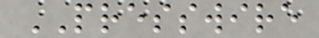PRESSWIRE
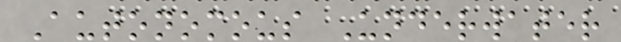Autonomous Underwater
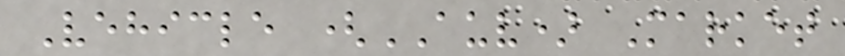Vehicle (AUV) Market
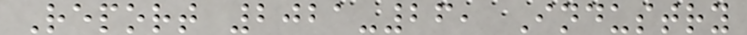Report 2021-26, Industry
